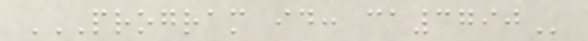PROGRAM ID: CA3790
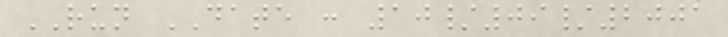RUN DATE : 10/09/2001
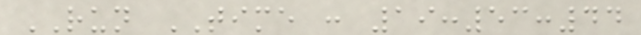RUN TIME : 19:53:44
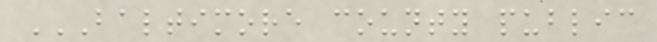BALTIMORE COUNTY PUBLIC
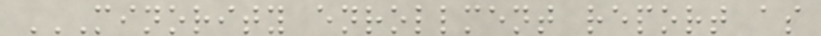MINORITY ENROLLMENT REPORT AS
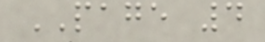PAGE 4
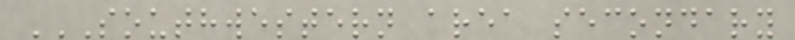SOUTHWESTERN AREA SECONDARY
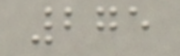275
